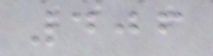406
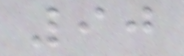90
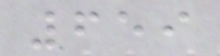659
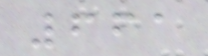661
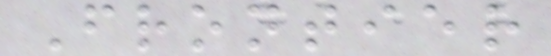Frontier
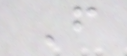F
